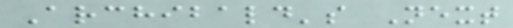Archibald's Next
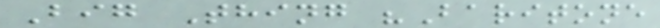Big Thing "Baritone
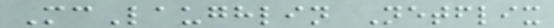McLaughlin Netflix
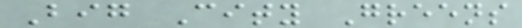Big City Greens
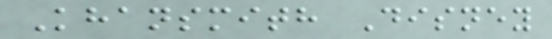Khansmith Disney
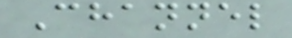Channel
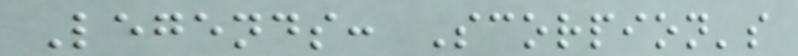Legends: Scorpion's
